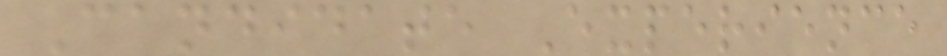Candidate Experience
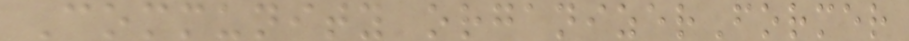Community organizerFormer
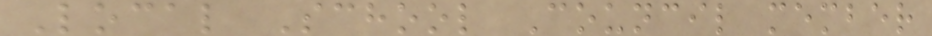Local School Council member
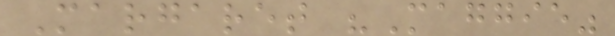Margaret "Maggie"
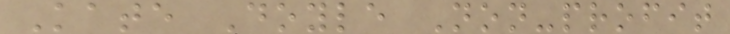Kate Doyle Non-profit
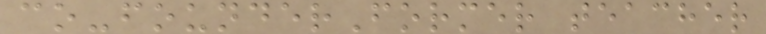co-founderFormer teacher
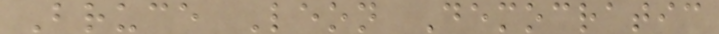Bruce Leon Democratic
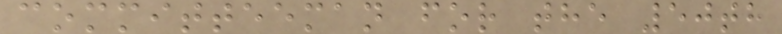committeeman for the 50th
